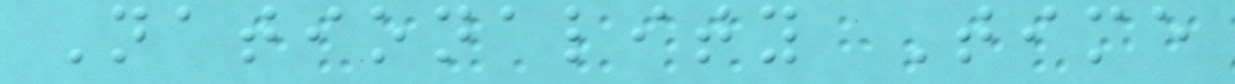Nationality Time
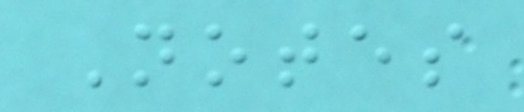Notes
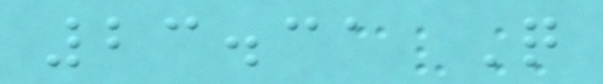23.31 Q
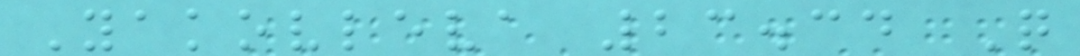Yakovleva 23.34 Q
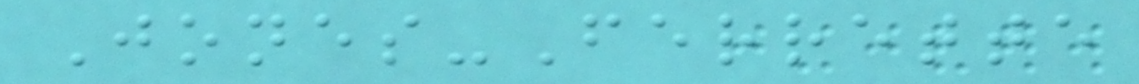Jones-Ferrette
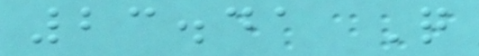23.41 Q
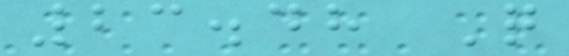23.48 Q
